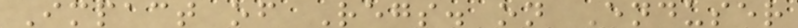Impact of Regs. on Enduser
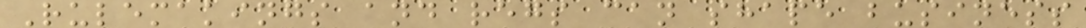Rulemakings and regs can shape business
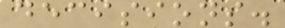decisions.
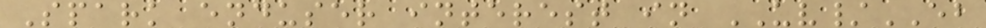Spark enduser interest in UV/EB
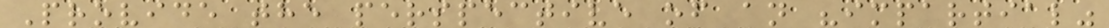Provide the perspective of an "impartial"
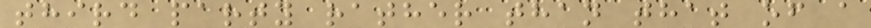third party rather than that of a
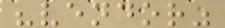"vendor"
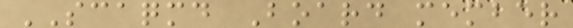SCAQMD Board member
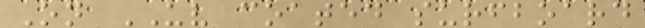On UV coated surfboard
